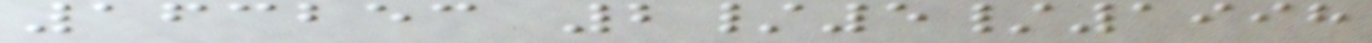163253 2/5/1998
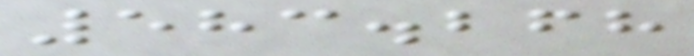583.268
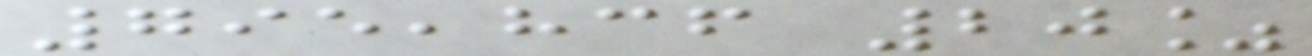795,836 20%
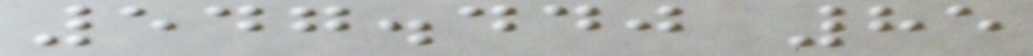547.440 85
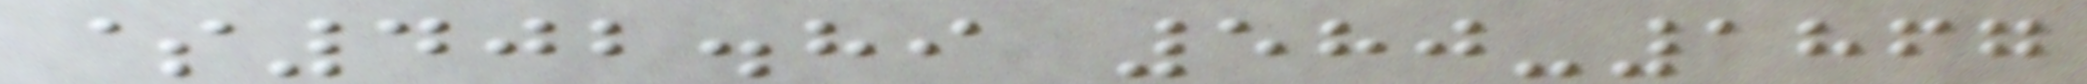$402.89 580-1867
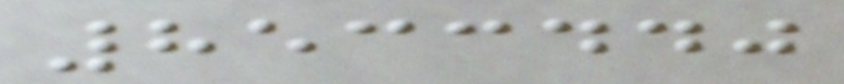8533440
